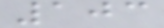103
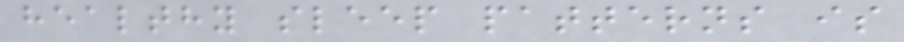healthy sleep patterns is
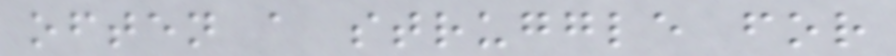often a struggle for
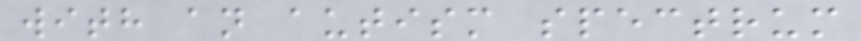with an autism spectrum
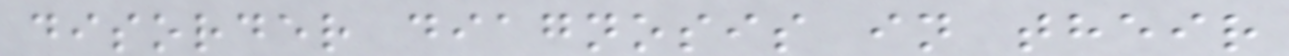disorder diagnosis in their
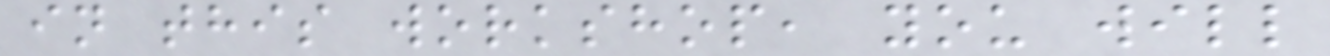in this workshop, you will
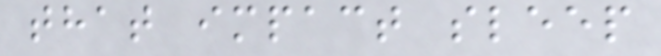that impact sleep
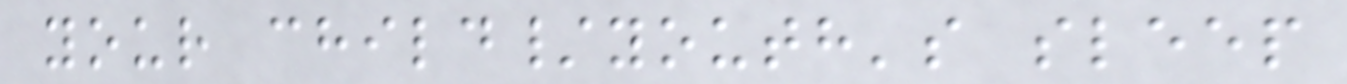your child/youth's sleep
